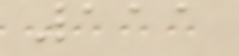111
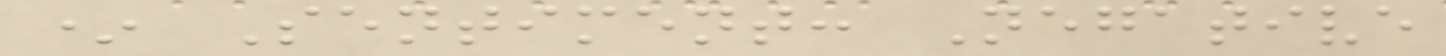* Sentiment: Negative
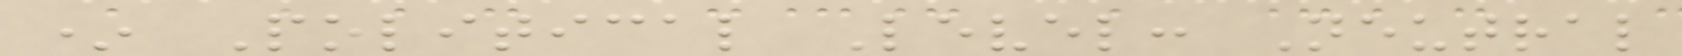* Political Level: Neutral
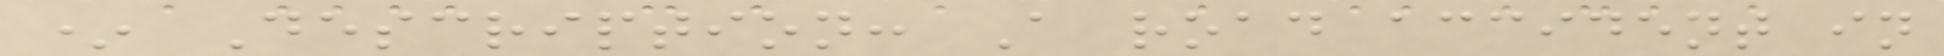* Description: A road accident in
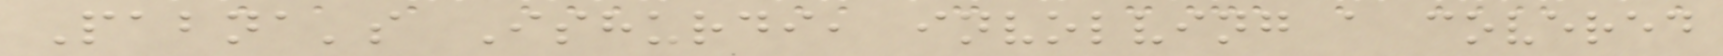Pabna's Ishurdi, involving a covered
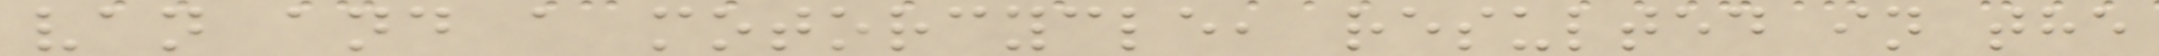van and a motorcycle, resulted in the
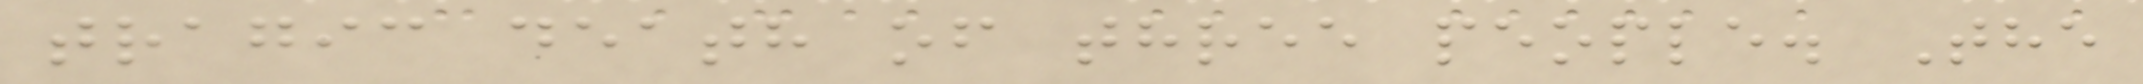tragic death of three people. The
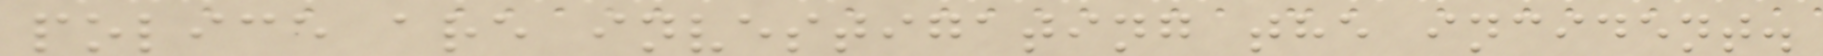police are investigating the incident.
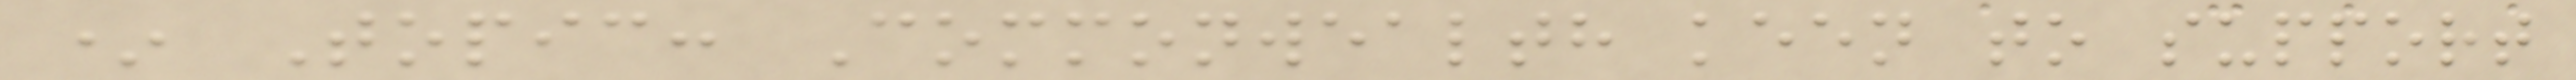* Topic: Commonwealth keen to support
